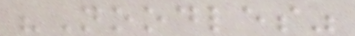"Noodles"
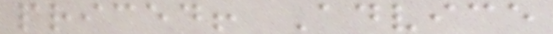priced! Advice
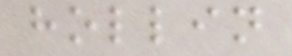hollin
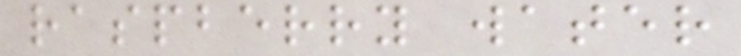raspberry water
